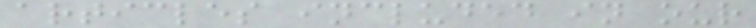articles included in our
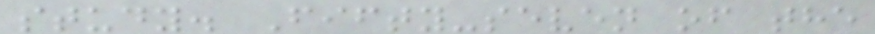study. Fifty-seven of the
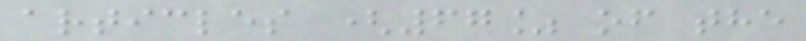articles (67% of the
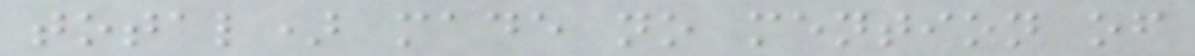total) made no mention of
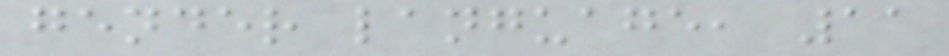gender language, 11
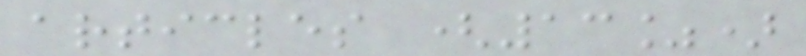articles (13%)
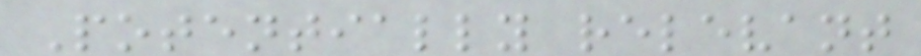Potentially relevant
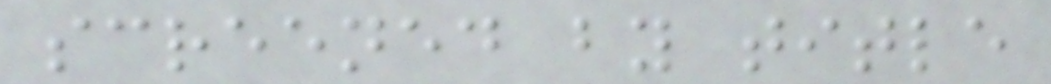screened by title
